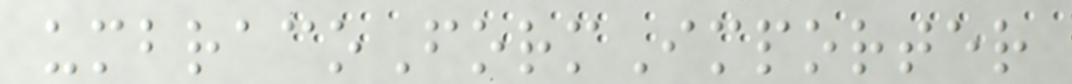umbracoFormImporter
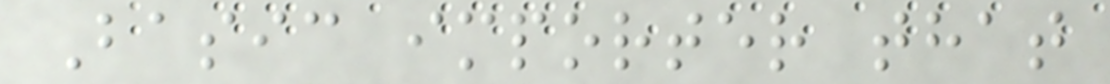Basic importer that
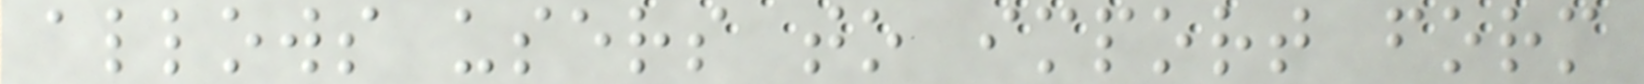allows users to import form
